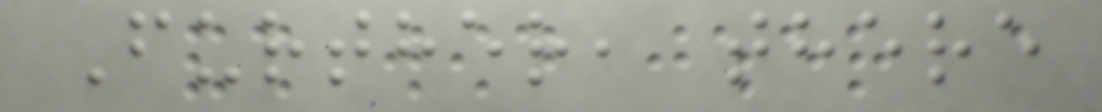Further, there
